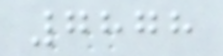7878
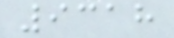9318
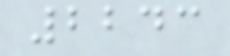2243
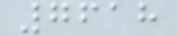7618
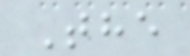The
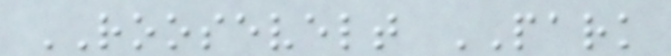ROOSEVELT PARK
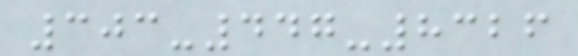303-447-8326
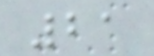21
